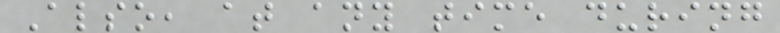Also, at any time during
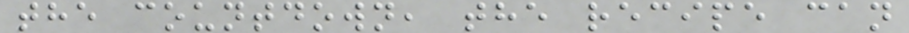the countdown, the recipe can
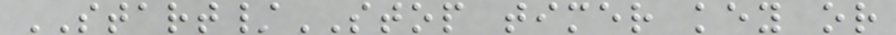START/STOP timer key or
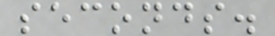seconds.
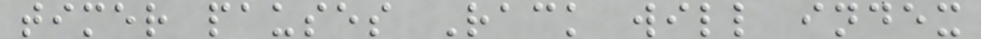timer pauses Rack will index
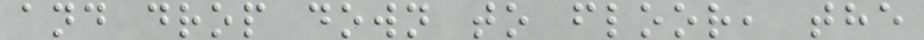and drop down to floor, the
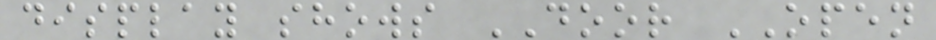display shows DOOR OPEN
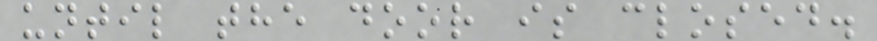until the door is closed.
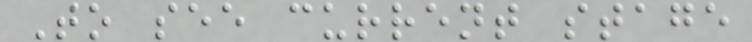To see current stage
